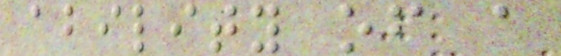ability of a
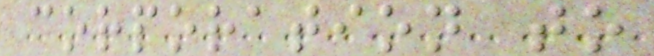corporation to
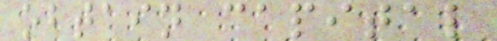obtain capital
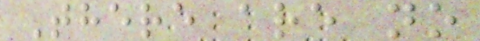There are no
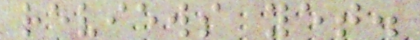reviews yet.
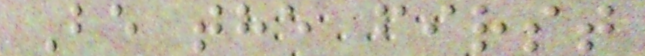Be the first
